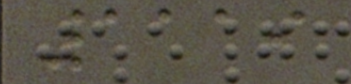1119
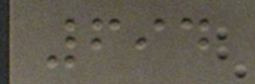694
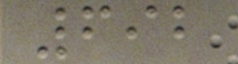692
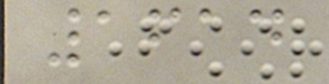1614
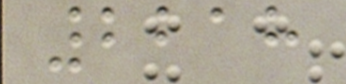2218
